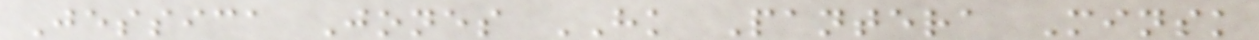Jessica Jones HK Pantera Minsk
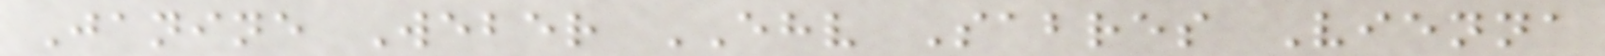Janine Weber EHV Sabres Vienna
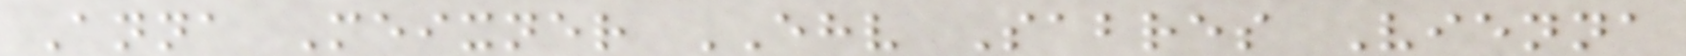Anna Meixner EHV Sabres Vienna
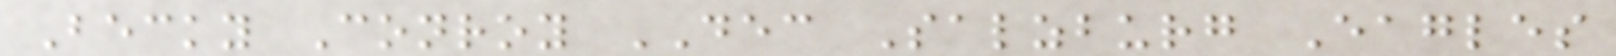Becky Conroy DEC Salzburg Eagles
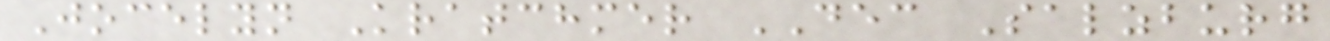Jocelyn Kratchmer DEC Salzburg
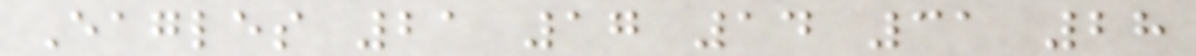Eagles 21 17 14 31 28
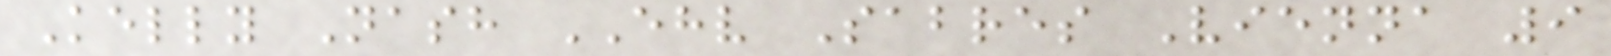Kelly Nash EHV Sabres Vienna 9
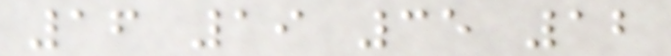16 19 35 12
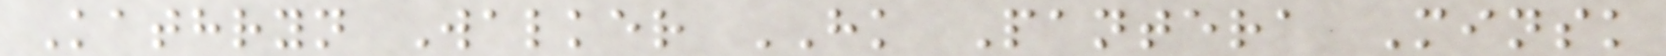Kathryn Walker HK Pantera Minsk
